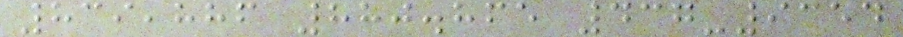839,886 880.865 437-9354
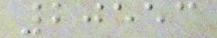20553
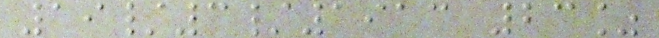19/3/1913 23%
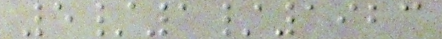5/1/1923
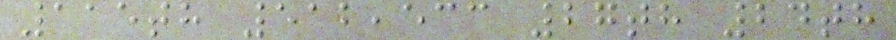115th 512,533 27th 24th
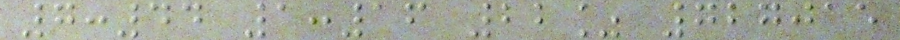7:44 1:16 22% 727015
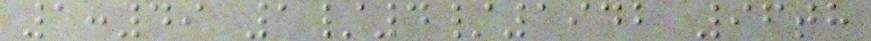1:49 1/4/1942 96th
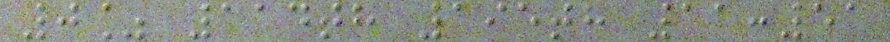0% 114th 195th 11:51
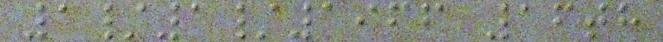1/1/1966 16th
